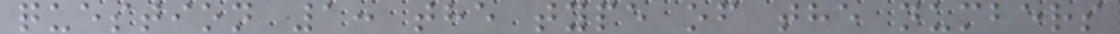question 1: the type of the numbers
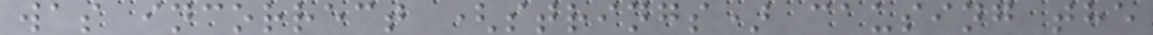was incorrect (strings) causing the
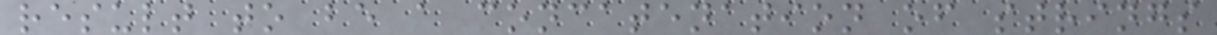result to be a concatenation of strings
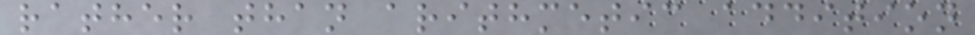rather than arithmetic addition
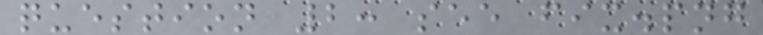question 2: see fix.png
